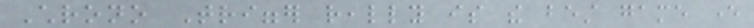Chrono Trigger really is the best game ever
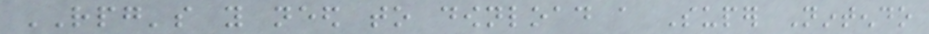RPG's you need to download a Super Nintendo
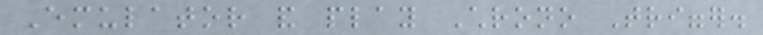Emulator and play Chrono Trigger.
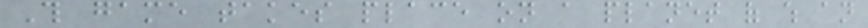This game takes place on a planet of which an
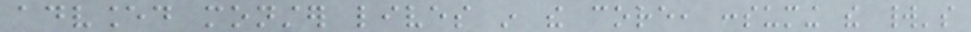advanced monster lives in the core, consuming the world's
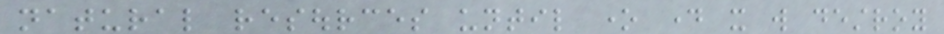natural resources until one day it will destroy
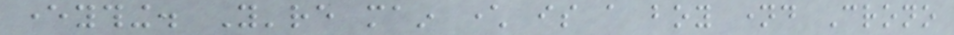everything. You're main character is a boy named Crono
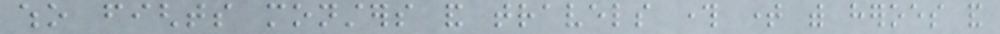who fights monsters and travels through time with heroes and
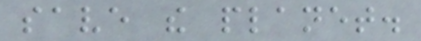save the planet.
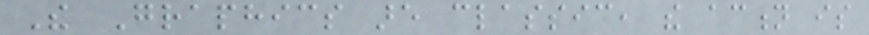The Graphics are classic, the action is
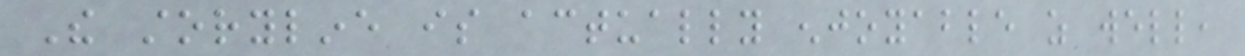The storyline is actually enjoyable as well,
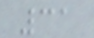31
